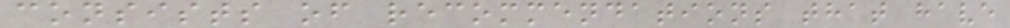consists of recommendations that have
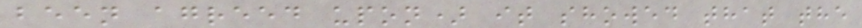been agreed upon) it showed that the
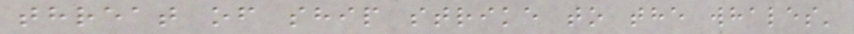threat of ship strike to the whales'
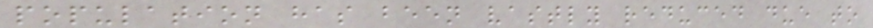population has been vastly reduced due to
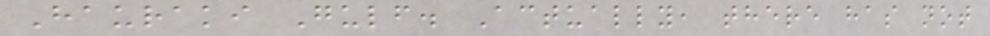Hauraki Gulf. Actually, there has not
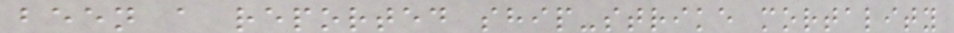been a reported ship-strike mortality
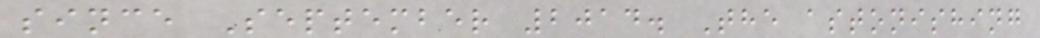since September 2014. The astonishing
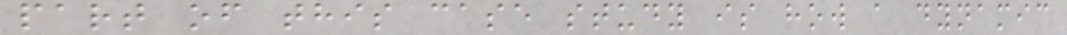part of this case study is how a dynamic
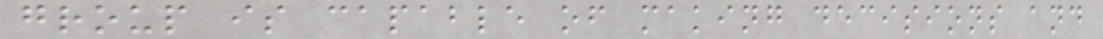group is capable of making decisions and
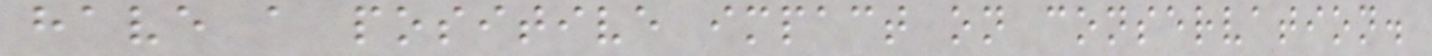have a positive impact on conservation.
